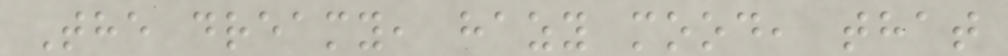The dreamy, hazy mood, that
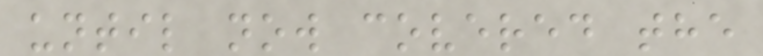until now covered the
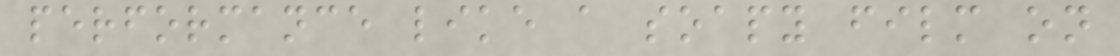performance like a soapy film on
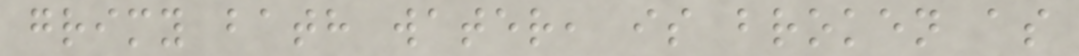grimy bath water, is broken as
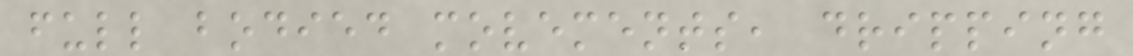full bodied movements, dripping
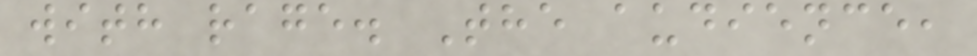with rage. The audience,
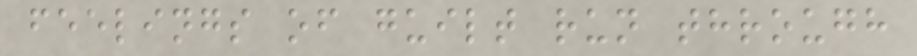feelings of guilt run through
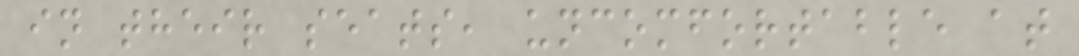in their seats, uncomfortable at
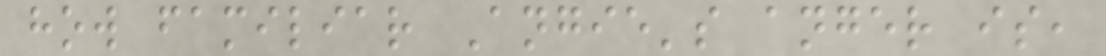how familiar Angie's anger is,
